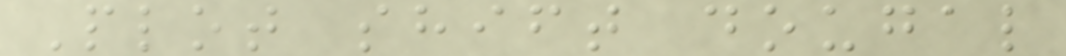Plot shift dougal
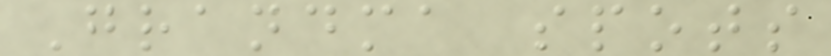Grandma spots
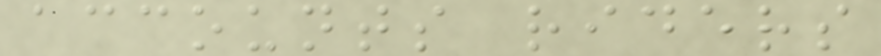accounts riders
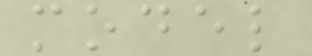model
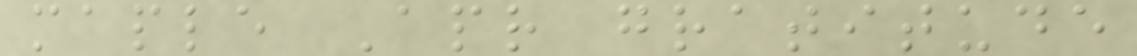maple Apr gratitude
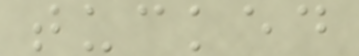tucked
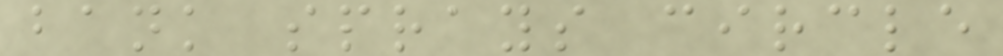bank sprays circle
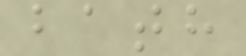bath
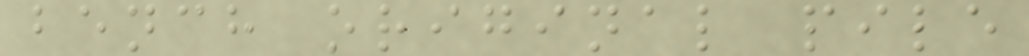bench original pile
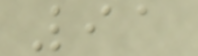91
